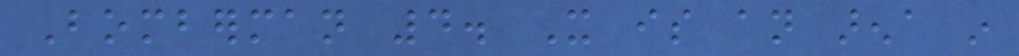Bomberman 4. It is an arena in
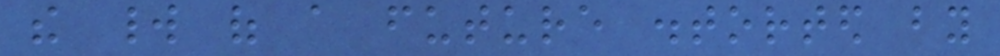the world of a future distorted by
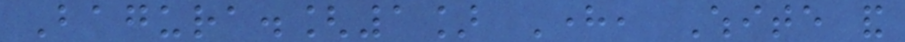Bagura.[1] Here, White and
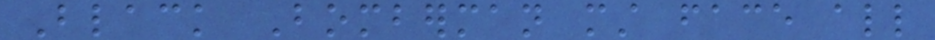Black Bomberman must face all
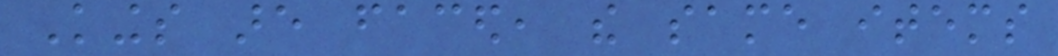Kings are faced, the same items
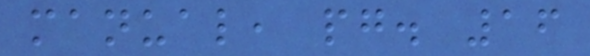manual, pg. 16
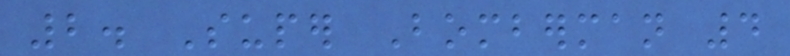2. Super Bomberman 4
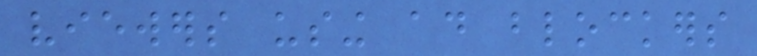viewers using ad blockers
